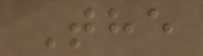The
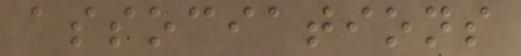associations
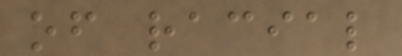of racial
